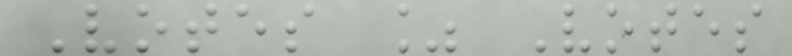Votes % Votes
